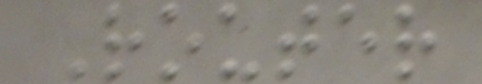Router
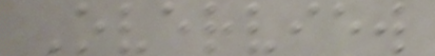Overview
